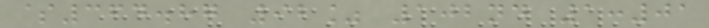$364.87 92% 102nd 1:01
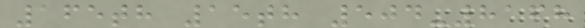165th 15th 504-8168
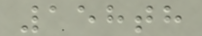158th
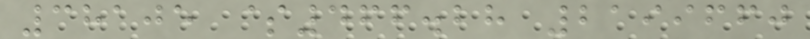38105 $466.28 2199660
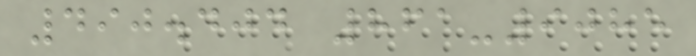490.404 861-9085
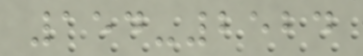154-2524
